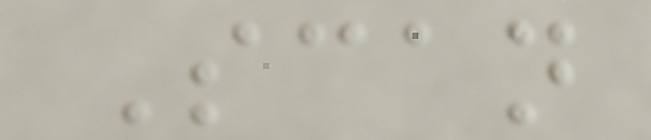Scan
